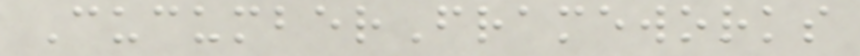CucumberFrameworks
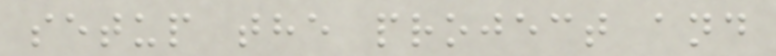setup the project and
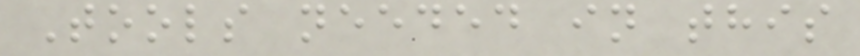Tools needed in this
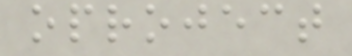oproject
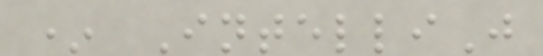* IntelliJ
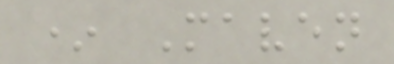* Maven
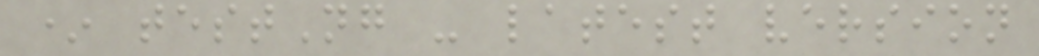* testNg - latest version
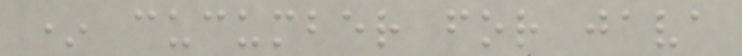* cucumber for java
